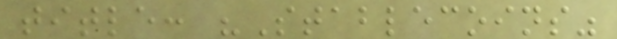title: "Stablecoins"
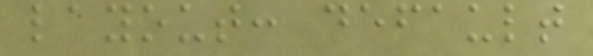layout: default
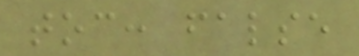toc: false
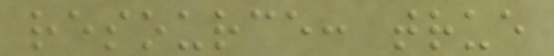resource: true
